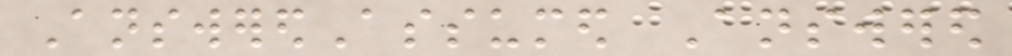AnsweredAssumed Answered
